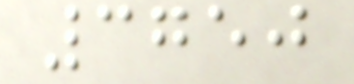3750
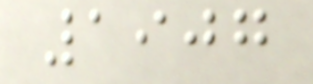1907
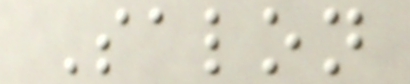Salon
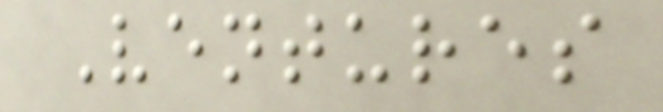Ventures
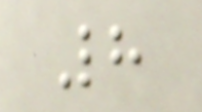8
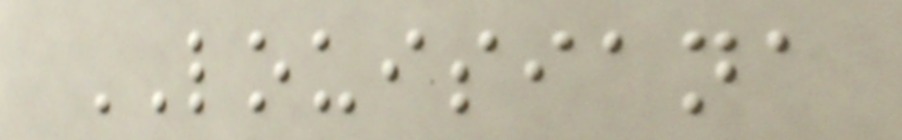LOUISIANA
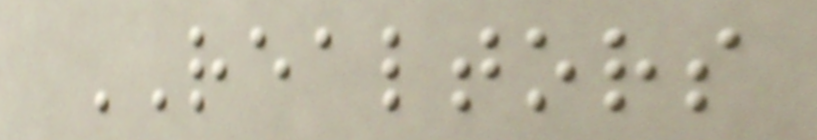REALTORS
